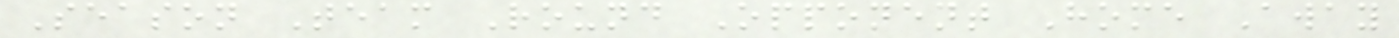Season Team Round Opponent Home Away
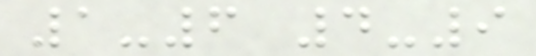1-6 4-9
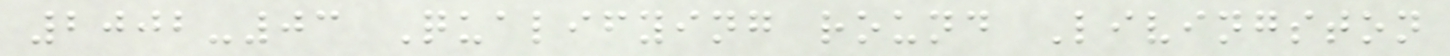2002-03 Qualifying round Livingston
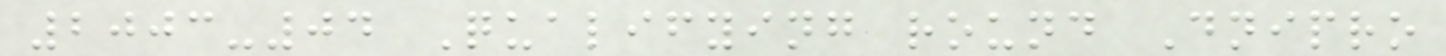2003-04 Qualifying round Dnipro
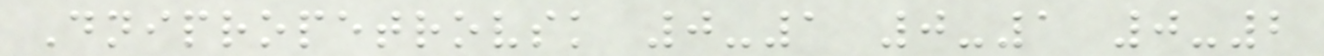Dnipropetrovsk 0-1 0-1 0-2
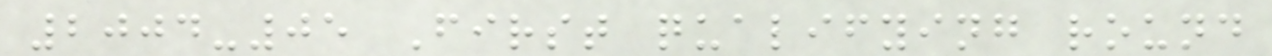2004-05 First qualifying round
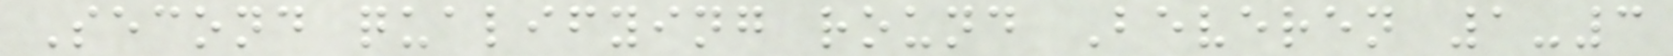Second qualifying round Beveren 1-3
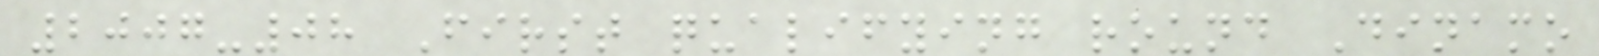2007-08 First qualifying round Dinamo
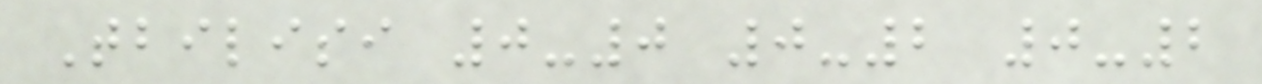Tbilisi 0-0 0-2 0-2
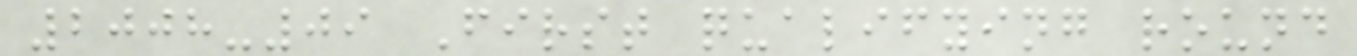2008-09 First qualifying round
